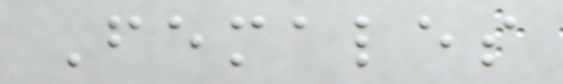Females
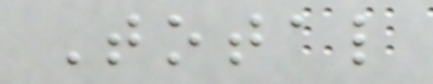Total
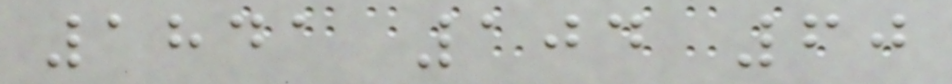1841 104 60
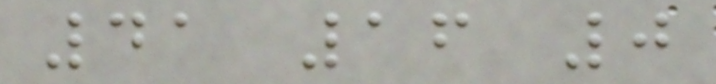41 16 0
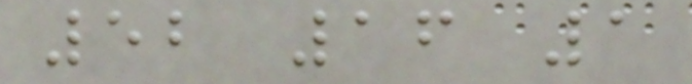52 16 1
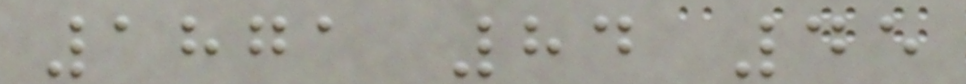1871 84 45
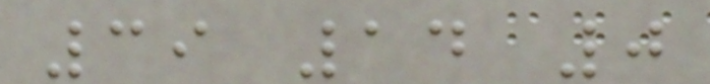39 14 0
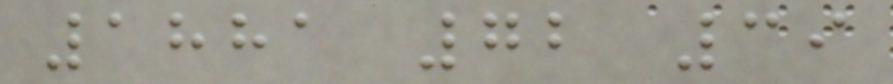1881 72 39
